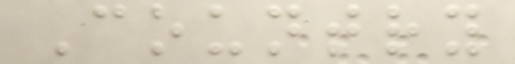Country
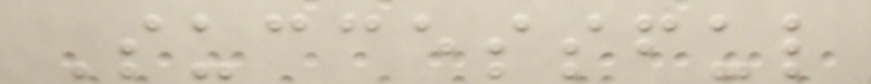Successful
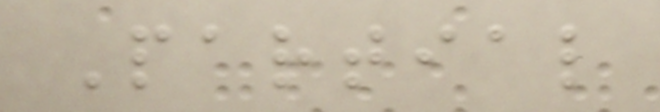Partial
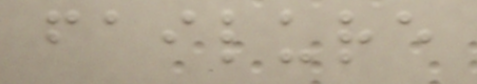failure
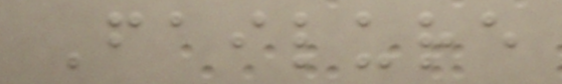Failure
